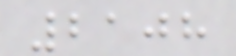2108
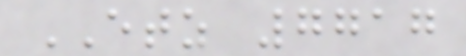ETZ 7717
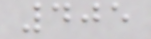405
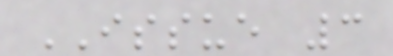ISSUE 3
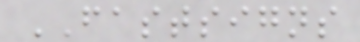FASTSIGNS
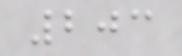203
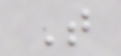T
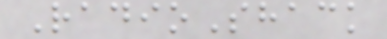RadioShack
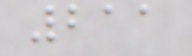211
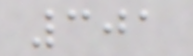301
